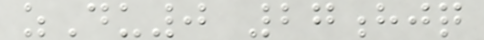zDu0 27hjq
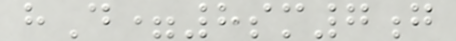hD=8sm7g
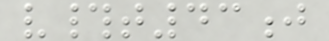v#t43j
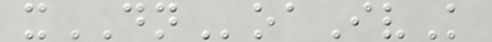xDNoaIvK
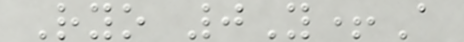Ryo 0Y+A
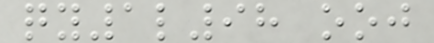qy1l98 ooj
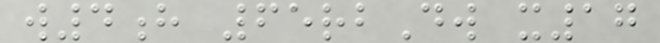w4h 65rbDw x17
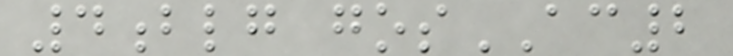4blg gosAC2
